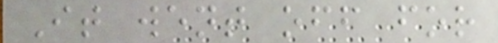It went off for
